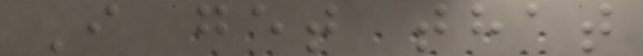I get that
